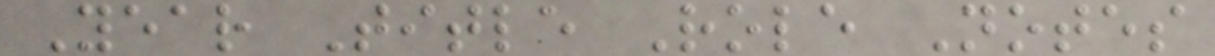Year Title Role Notes
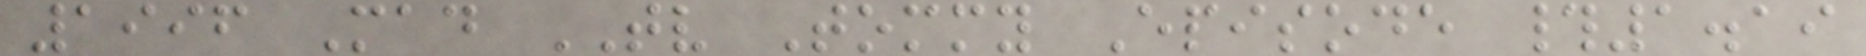1996 Mad TV Tommy Episode #1.19
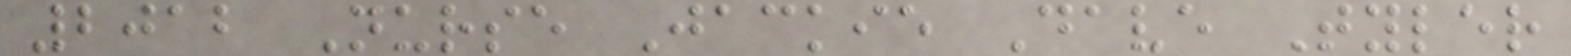2012 Nurse Jackie Dave Tyler
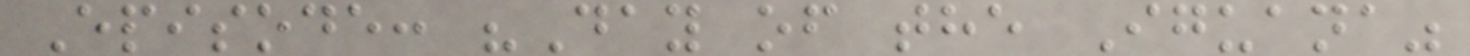Episode: "Day of the Iguana"
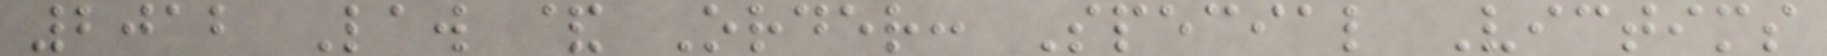2012 Law & Order: Special Victims
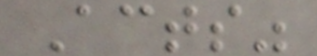Acts"
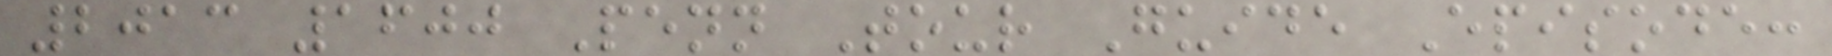2013 1600 Penn Tour Guide Episode:
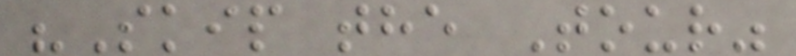"Skip the Tour"
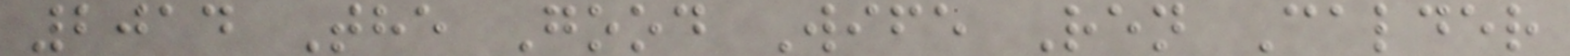2014 The Good Wife Ren Calder
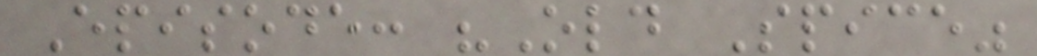Episode: "Old Spice"
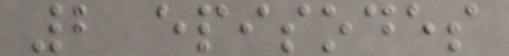2 episodes
